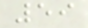59
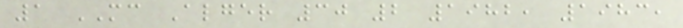1 MC Alger 30 2 1982, 1983,
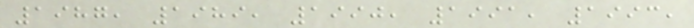1987, 1989, 1990, 1991, 1993,
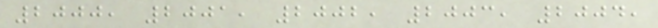2000, 2001, 2002, 2003, 2004,
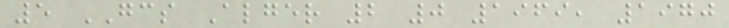5 GCS Alger 2 0 1969, 1970
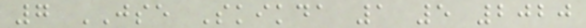7 JSE Skikda 1 5 2020
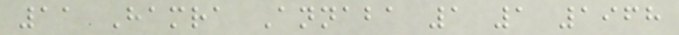11 Hamra Annaba 1 1 1968
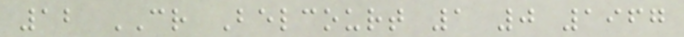12 CR Belcourt 1 0 1967
